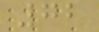72
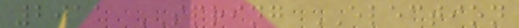2011 SPRING ELECTION
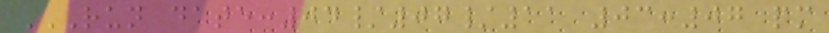RUN DATE:04/07/11 03:07 PM
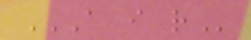A I R
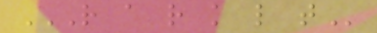R A R K L T
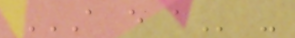A E A -
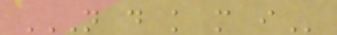N D K M I
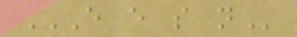E E S N
